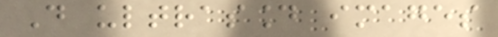Do ultrasound images
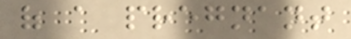of a pregnant
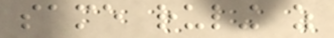same ruling as
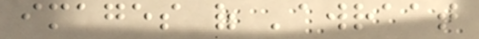images of 'awraat
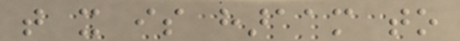that it is haraam to
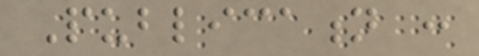Publication :
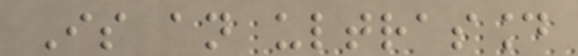Is an ultrasound
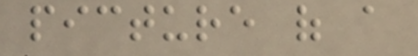picture of a
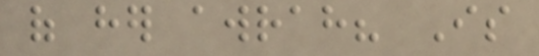of her awrah? Is
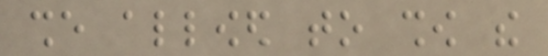she allowed to show the
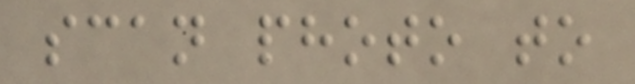scan photo to
